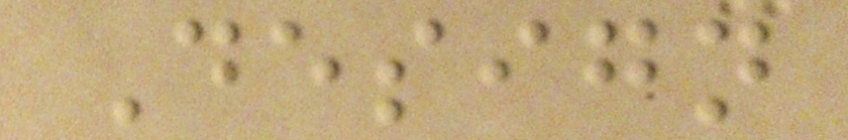Design
